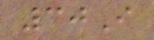30I
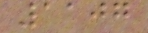1107
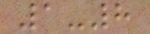1-8
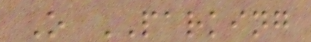O PARKING
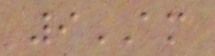9AM
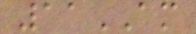11AM
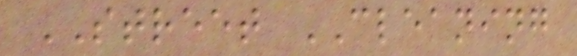STREET CLEANING
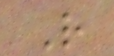R
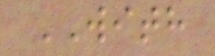WITH
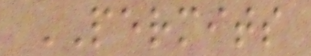PERMITS
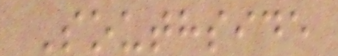Southside
